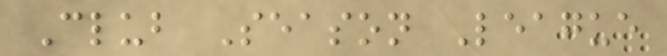Club Season League
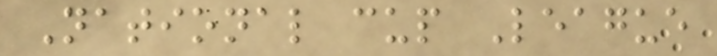National cup League
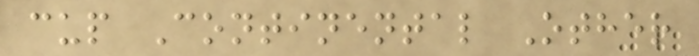cup Continental Other
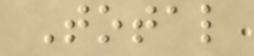Total
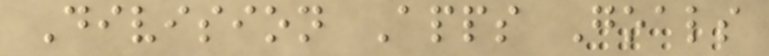Division Apps Goals
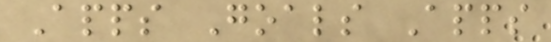Apps Goals Apps
